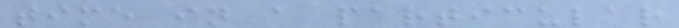time in a particular
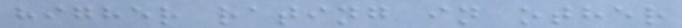higher rating in other
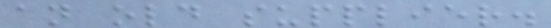an old supplier.
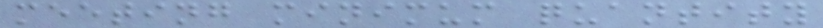meeting minimum quantity
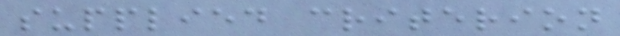supplied criterion
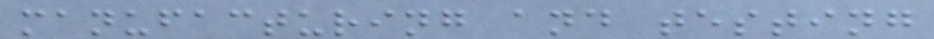manufacturing and testing
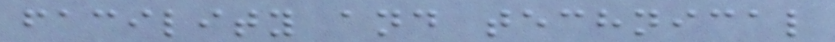facility and technical
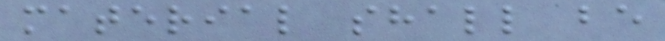material shall be
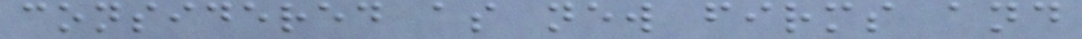considered as new firms and
